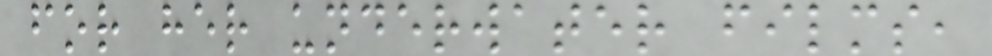for her underwater films,
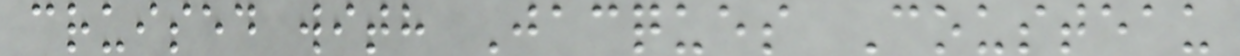cruised with Jacques Cousteau
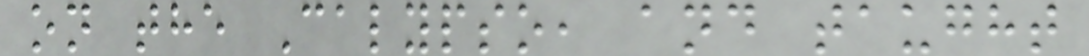on the Calypso, and taught
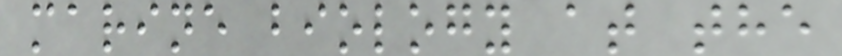marine biology at the
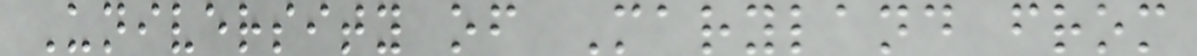University of Maryland from
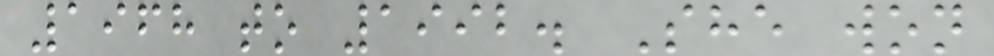1968 to 1992. She won
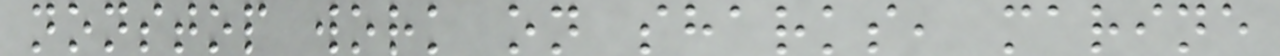nonstop work on sharks, marine
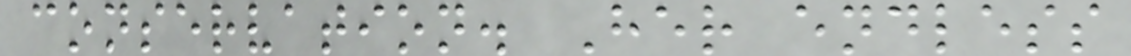conservation. Her endless
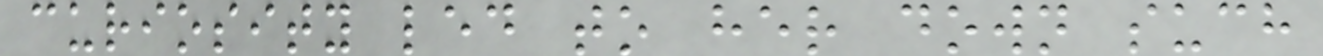curiosity led to her down such
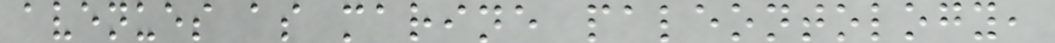avenues as marine paleontology,
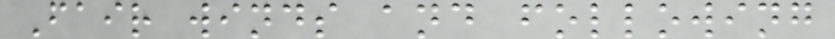Fair winds and following
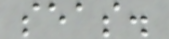seas.
